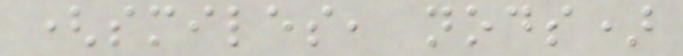(smiles, nods)
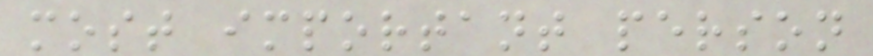most important person
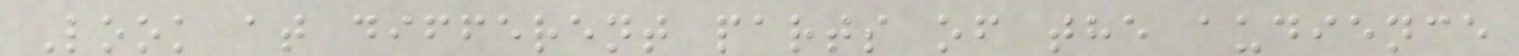Look at different parts of the audience
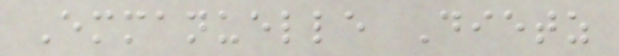Emmanuelle Dietz
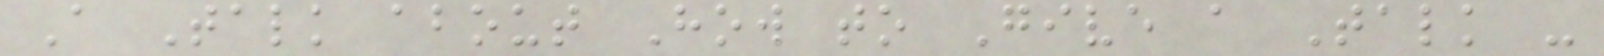A Talk about How to Give a Talk -
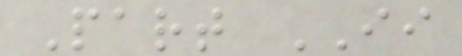Part II
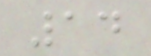14
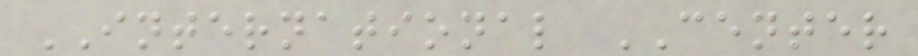INTERNATIONAL CENTER
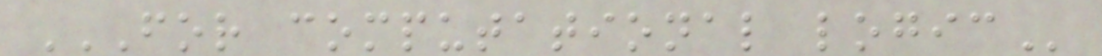FOR COMPUTATIONAL LOGIC
